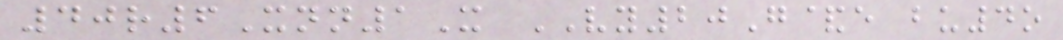40r6Xnn1X VY20G&e bu4o
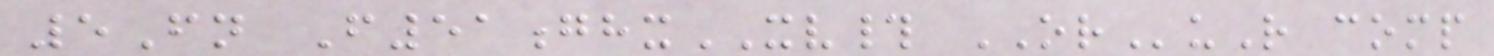5Fn F51ghxXV# ORuR comp
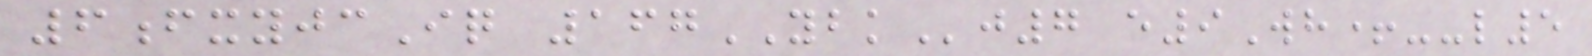6fxyjcIq 167YBKj7 e9Wh+--l5
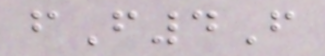fF4F
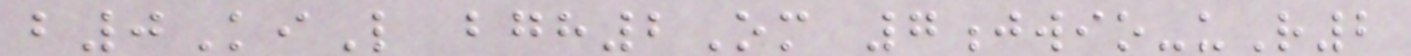b0KiL bgh2Om 7jwio-uR2
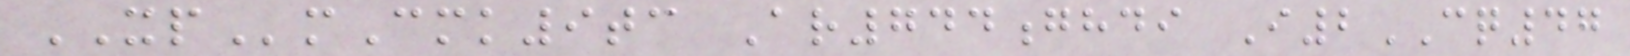XPmCmk9tc Ar744ghdi I2CQ47
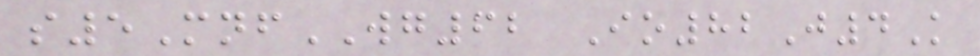s5MnfWG62 Io82J4K
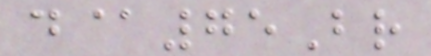d@75Br
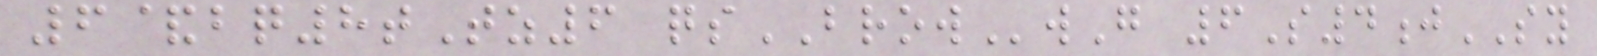6&bq8tTz6 qsBROWwG 6S4jSY
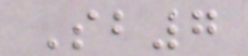Sb7
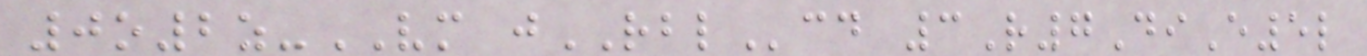0o2z-VM jRBLcd 3R7DiE5l
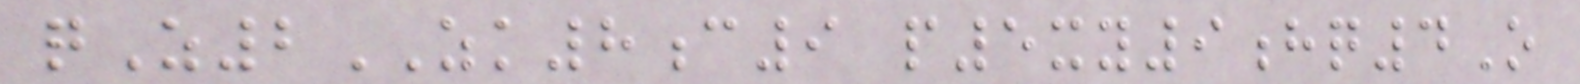qZ2ZK8c9 p5xy9hq4O
